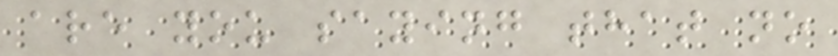are you saying that no
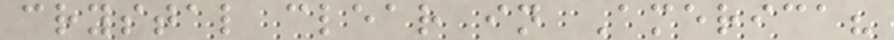crystal clear in America?
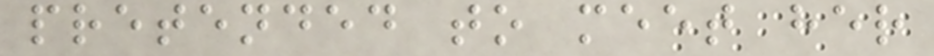pretended to meet her
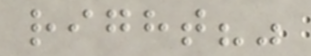right?"
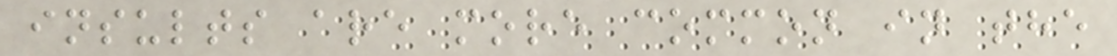insults are more common in the
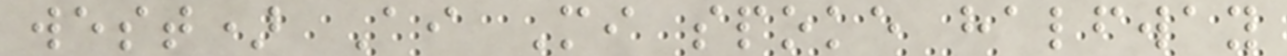west) Ai Mi spoke halfway
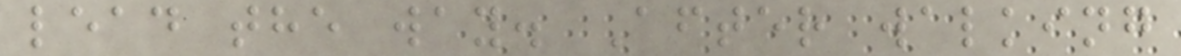lead the way. After walking
